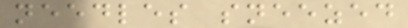needles sneezed
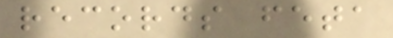records feta
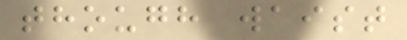though waist
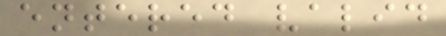entered valid
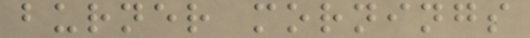burner mornings
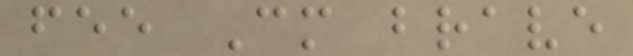fee Cm brave
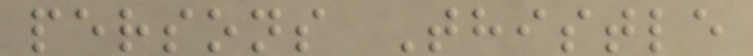persons Thistle
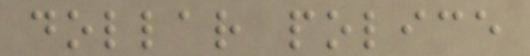dollar police
